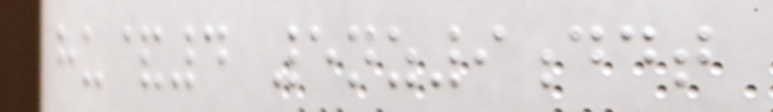hu&4 5nz9ddt
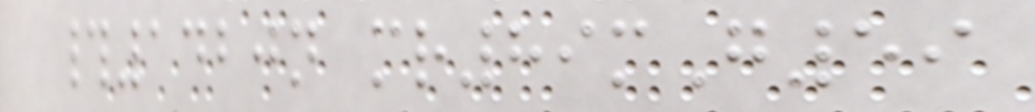#1420n mr89mG59
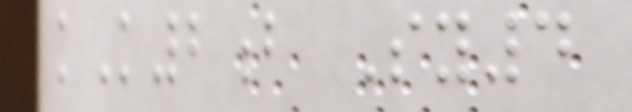kK2b Sy4
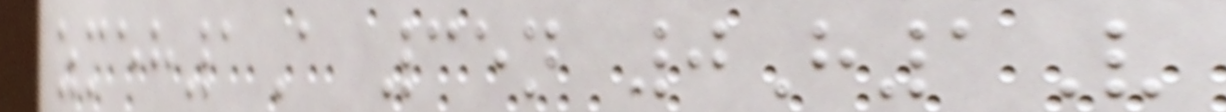zmeh1A 35n 0H1V
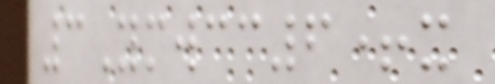3Ymwcc6+x
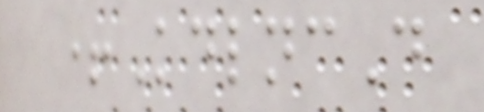+KdlncD
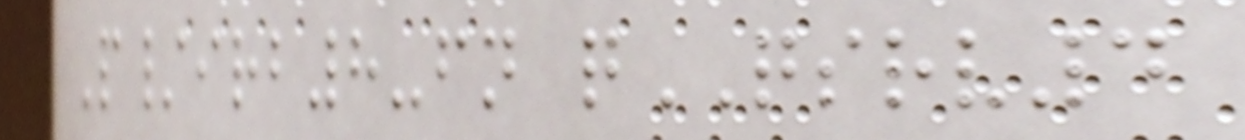P/irb8-fn qQSRV4
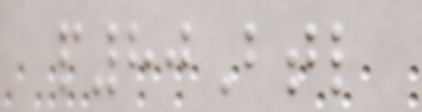p80Btl
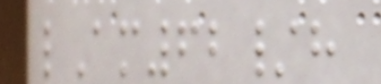lAm62/h
